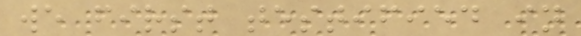we first testified in
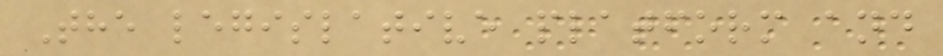The legislative platform and
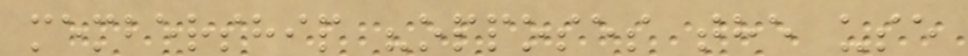membership "opposes the use
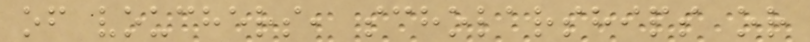of vouchers, scholarships or
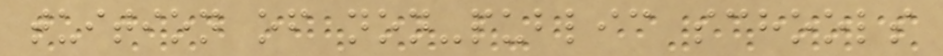tuition of non-public schools
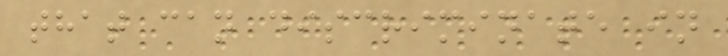that can discriminate in
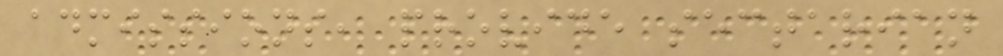admissions, provide sectarian
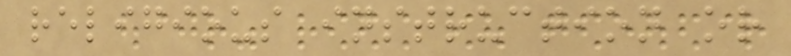religious instruction or
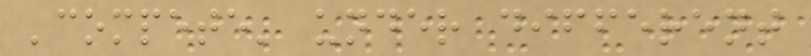'compete' under different
